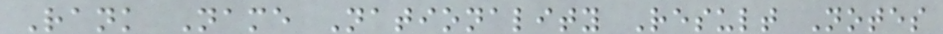Rank Name Nationality Result Notes
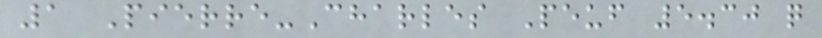1 Pierre-Charles Peuf 5.30 q
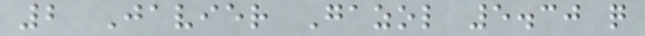2 Javier Gazol 5.30 q
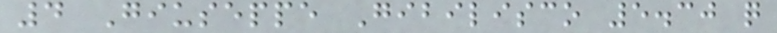4 Giuseppe Gibilisco 5.30 q
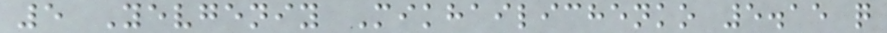5 Yevgeniy Mikhailichenko 5.15 q
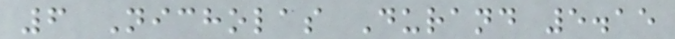6 Nicholas Durand 5.15
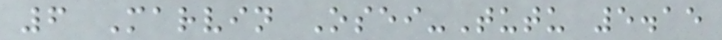6 Marvin Osei-Tutu 5.15
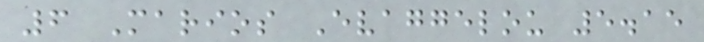6 Marios Evaggelou 5.15
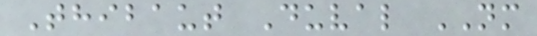Thibaut Duval NM
